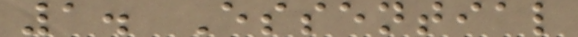1. Essential
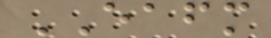EAFM
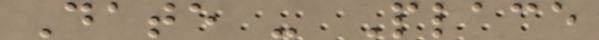Date - Place
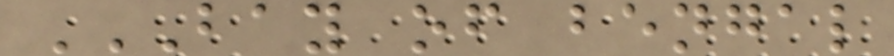BAY OF BENGAL
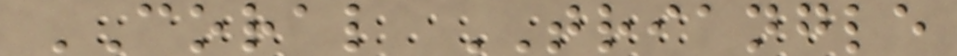CORAL TRIANGLE
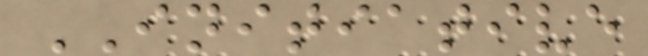INITIATIVE
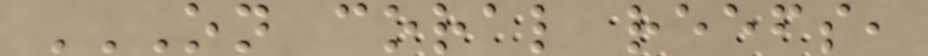ON CORAL REEFS,
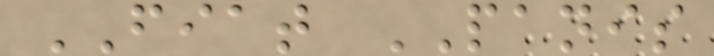FIAT PANIS
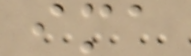ima
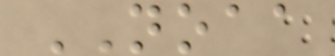NOAA
